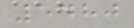5480
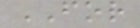FOR
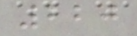220
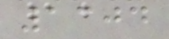1304
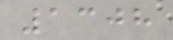1308
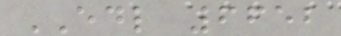EDL 6652
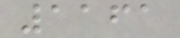1161
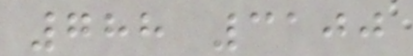788 3100
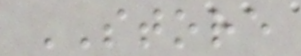STORE
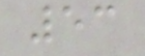53
